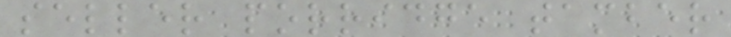seller porridge tamber
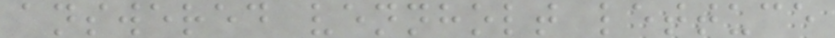answered vennholt lettuce
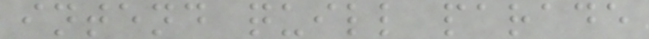intend quill parade
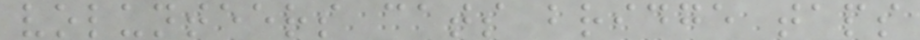volunteers cats bridge taps
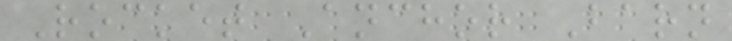Rocket Anchor Barn
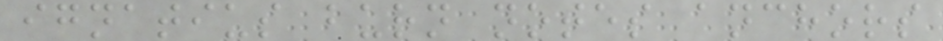ignatius burn notes anchors
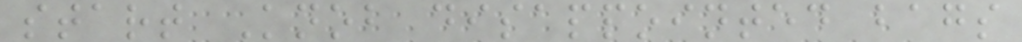start Knob disappointed bags
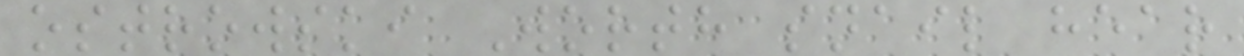ostrowski Worth snail hear
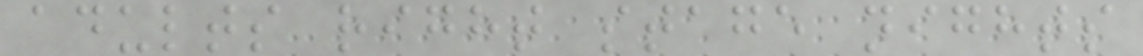adults right stage nights
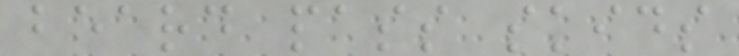beard pass skids
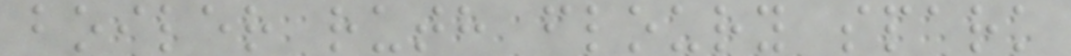boiler ruth floury spark
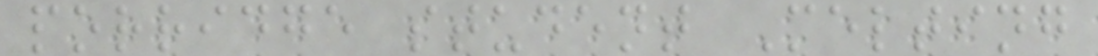porridge student Melting
